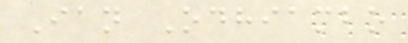Ian Odhiambo
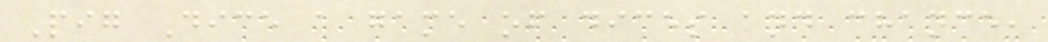Pig Dice a game of dices and chance,
